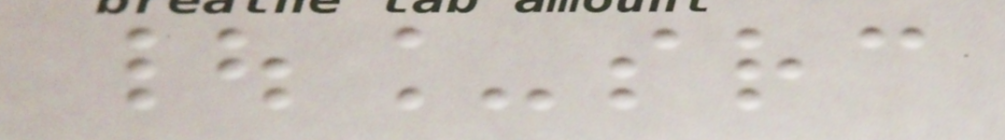|_src
